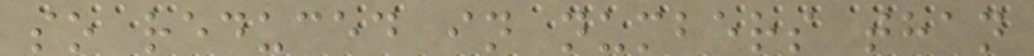so reduced in numbers than
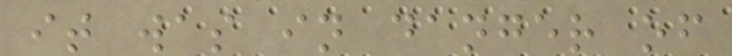it was in danger of
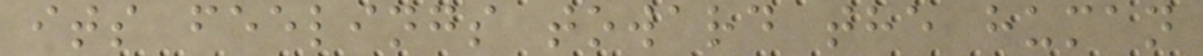its feelings toward the human
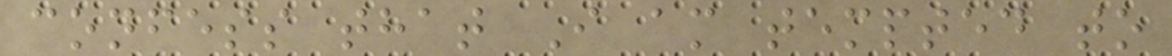confess that I am tempted to
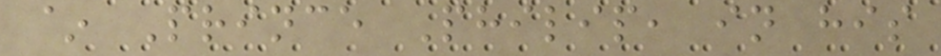~ Prince Philip, in his
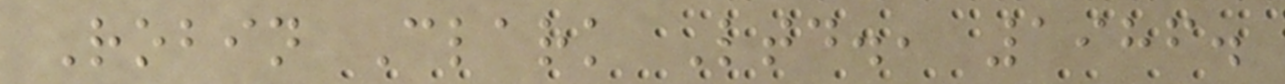Robin Clark Ltd., 1986.
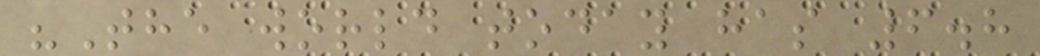"The world today has 6.8
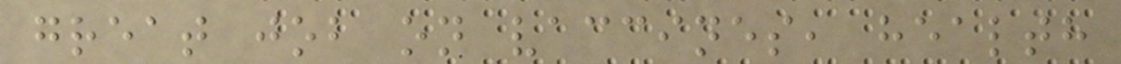great job on vaccines, health
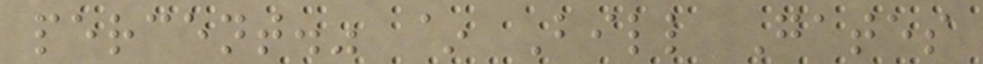percent." ~ Bill Gates
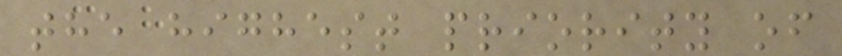the highest priority of
